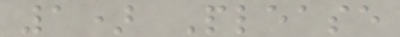1) Please
